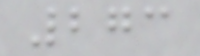273
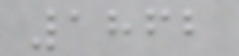1862
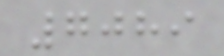7089
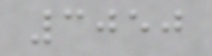3050
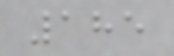185
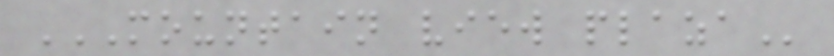MOUNTAIN VIEW PLAZA
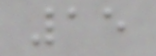15
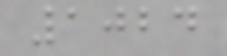1024
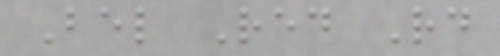Bel Red Rd
